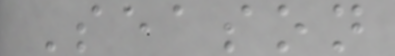Season
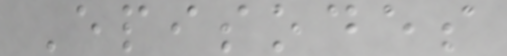Episodes
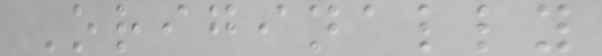Originally
